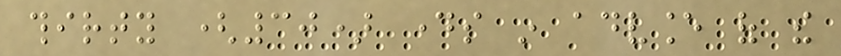thirty (30) days in advance of the
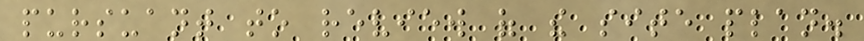pursuant to review of the site plan.
